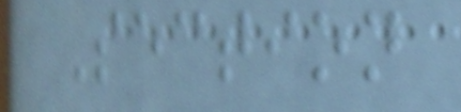Section
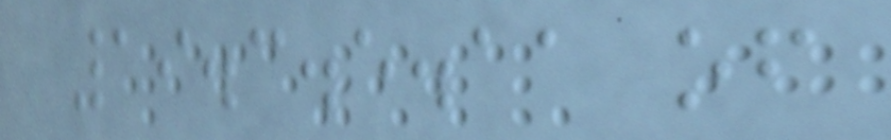19.3.5.11 of
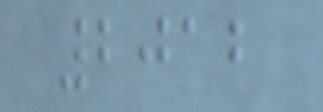2012
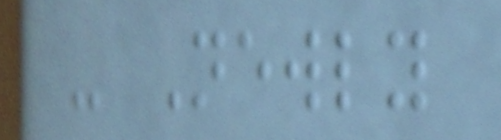- Newly
